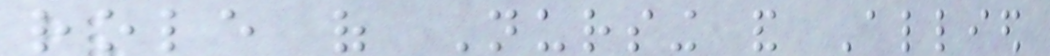role of Nursing and Allied
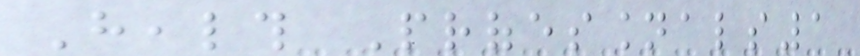Health Professionals1
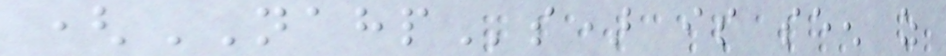(NAHPs) is seen as
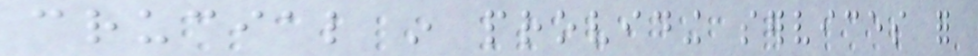crucial in providing services for
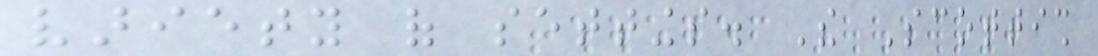variety of settings. The Scottish
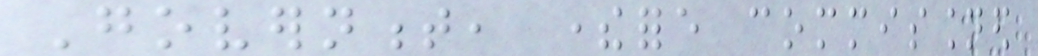Government, therefore commissioned
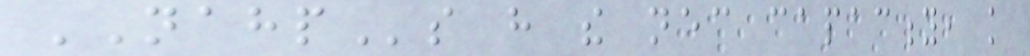NAHPs have the necessary capacity, knowledge
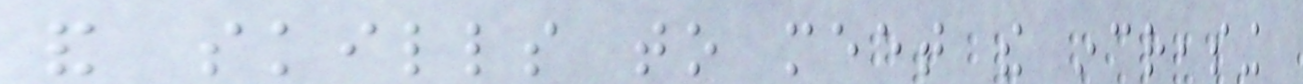and skills to meet the increasing
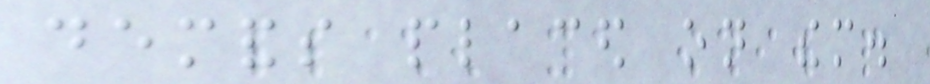demands placed on them.
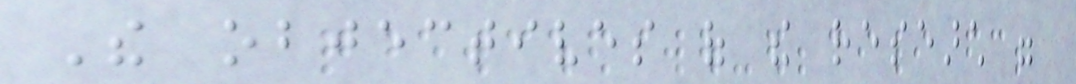The objectives of the research were
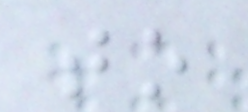to
